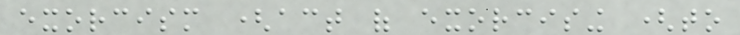exorcism (act of exorcising (to
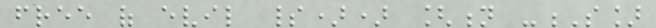free of evil spirit)) [n -S]
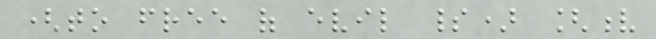(to free of evil spirit) [v
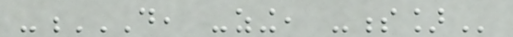-D, -ZING, -S]
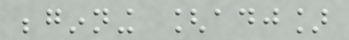beginning [adj]
